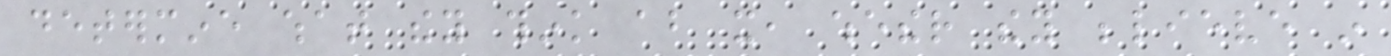determine what they think about it, whether they believe in
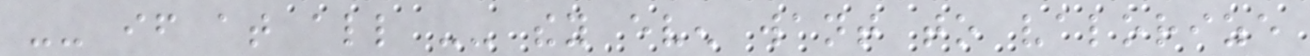-- if at all -- they even want to valorize
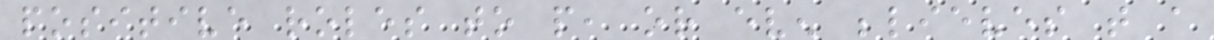positive roles to people, or even believes that a
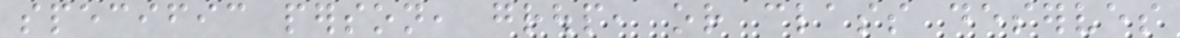specific person, group, or class deserves
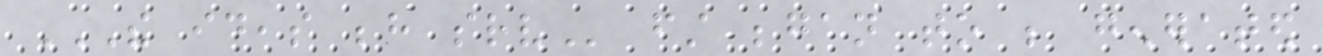THE IDEAS BEHIND SRV first began to be generated
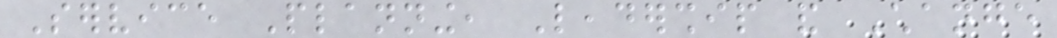Service Planning, Leadership and Change
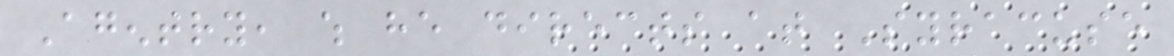Agentry, which he directs at Syracuse
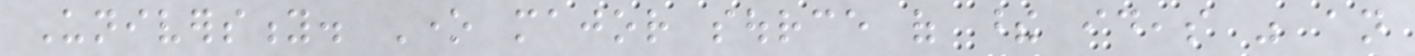University. One major source of these ideas was an
